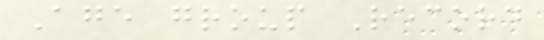Age group Record
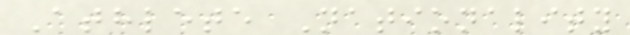Athlete Nationality
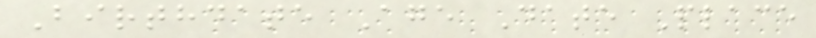Birthdate Age Date Place
